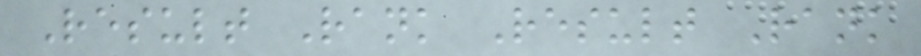Result Rank Result Rank
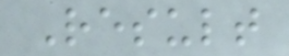Result
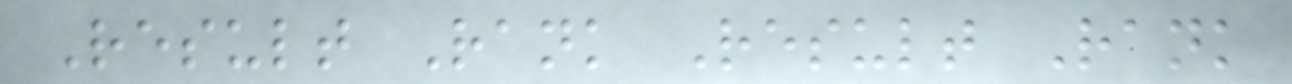Result Rank Result Rank
